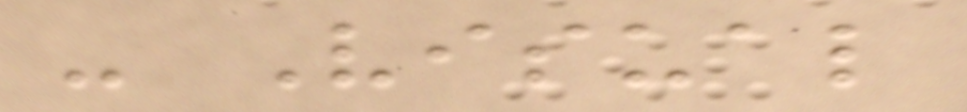- Visual
